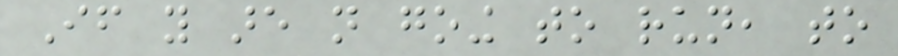If you are not going to run, to
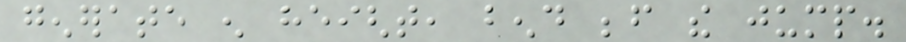generate enough height, bend before the jump.
